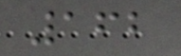162
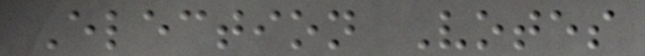Election Votes
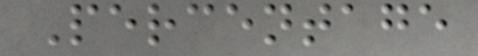Percentage
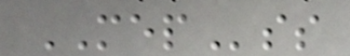MEPss
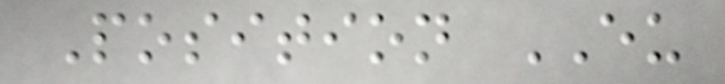Position EU
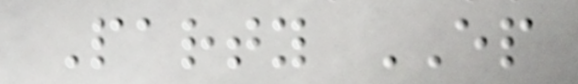Party EP
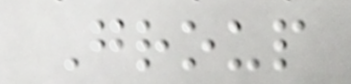Group
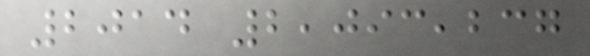2014 2,093,237
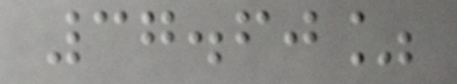37.60%
